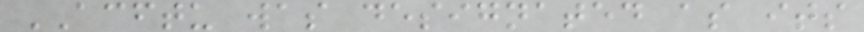ACFTU was designated as its
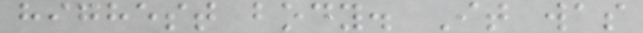highest body. It was
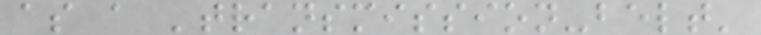as a 'transmission-belt'
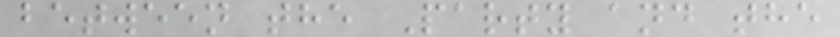between the Party and the
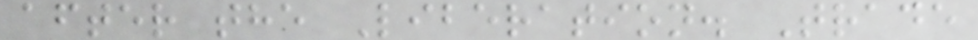after the Liberation. Trade
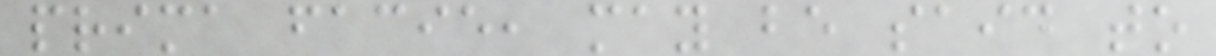prima facie, may be said to
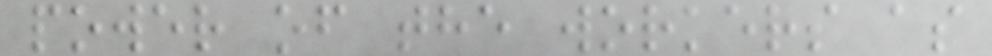power of the workers as
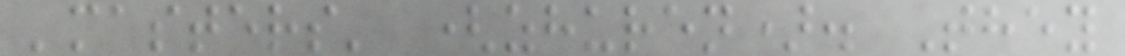'masters' (zhuren). They
